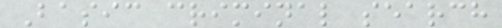Basic criminal search
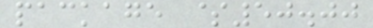package $50.00
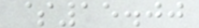$15.00
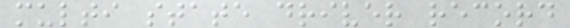multi state driver record
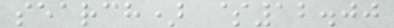search) $12.00
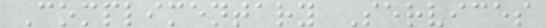Complimentary Services
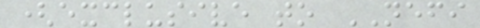(exclusive to NEFI
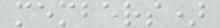members)
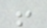!
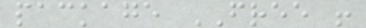package FREE !
